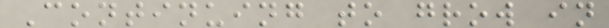Continuing to grow in
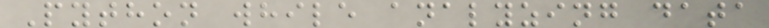Python while analyzing data
